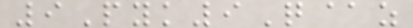9Pyk9Q@z
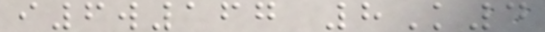i6w167 8K4
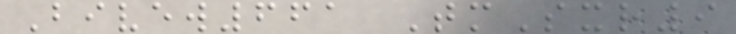Bivew661 TmSxr9
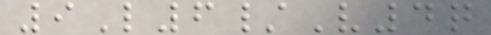9L6/V4q
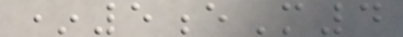*5eM4
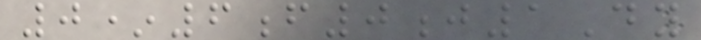0*6f0j1Dy
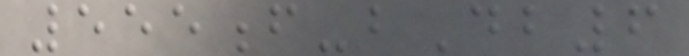555f-bDb6
